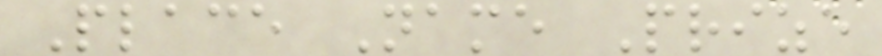Place Name Prize
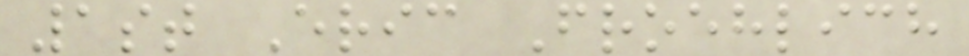1st Eric Froehlich
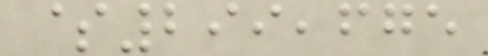$299,675
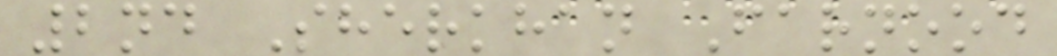2nd Sherkhan Farnood
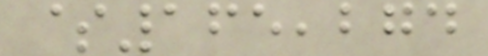$165,274
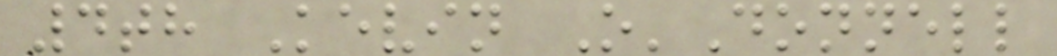4th Kevin O'Donnell
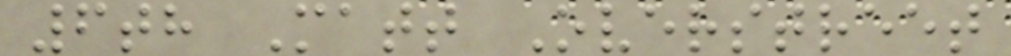6th Matt Overstreet
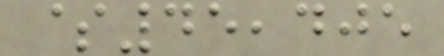$45,405
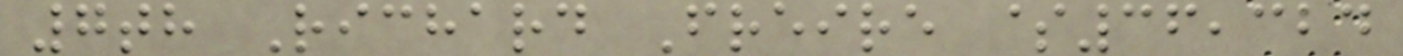7th Richard Freire $36,324
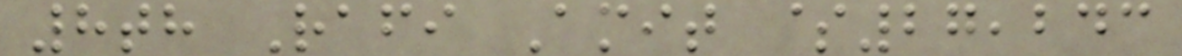8th Rafi Amit $27,243
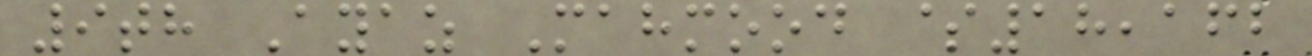9th Ayaz Mahmood $18,162
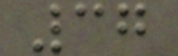37
